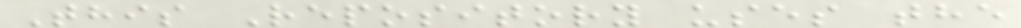This Repository uses the
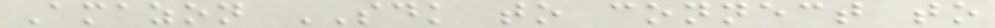Amazon SDK to connect to
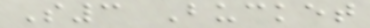S3 Bucket
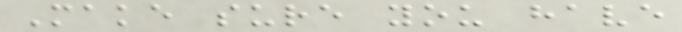Make sure you have
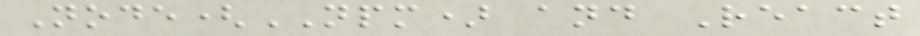Node(NPM) and React
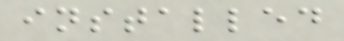installed
